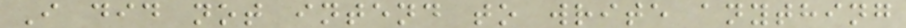I did not intend to write anything
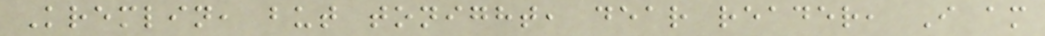Kremlin, but tonight, dear reader, I am
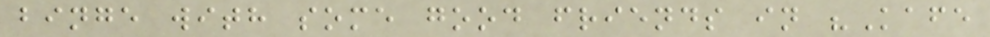binge with some good friends in "Kafe
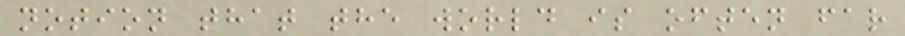notion that the world is often far
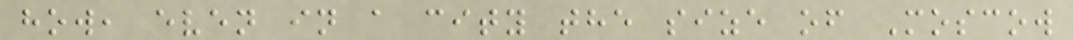how, even in a city the size of Moscow
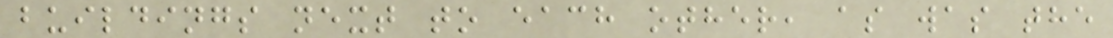buildings next to each other, as was the
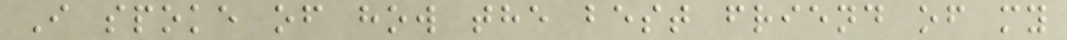I spoke of how the best friend of my
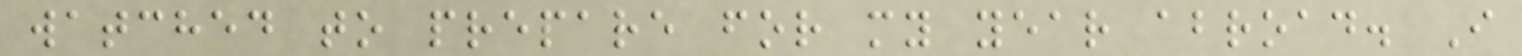watched to prepare for my year abroad. I
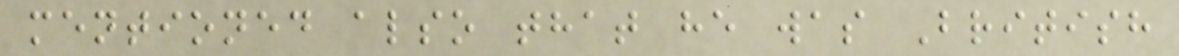mentioned also that he was British
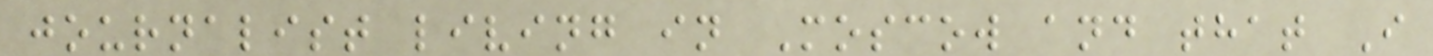journalist living in Moscow and that I
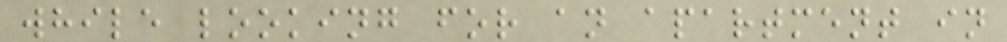while looking for an apartment in
